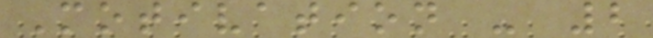Motivation - 2
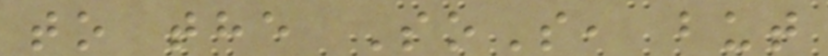to the SoS, but
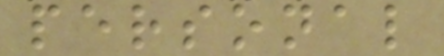personal
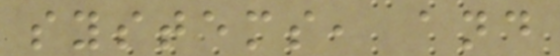systems, and
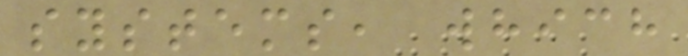systems, which
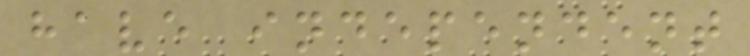have independent
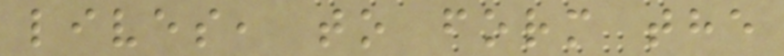lives, to form the
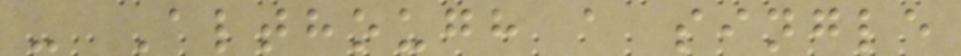- Although a single
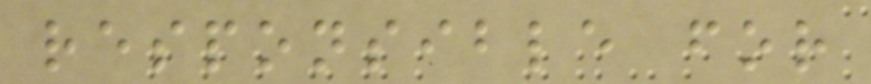responsible for
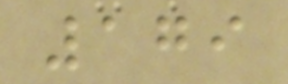179
